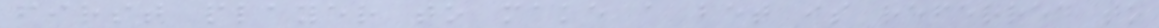first player to make a bet is referred to
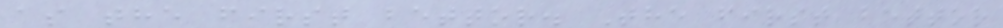as the first bettor. The first bettor
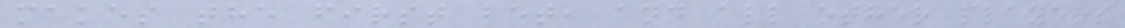makes the first bet, and all other players
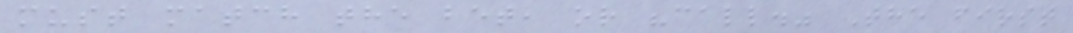must match the bet, or "call." The first
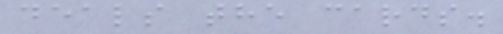deals the cards.
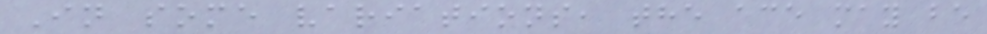In some variations, the ace may be
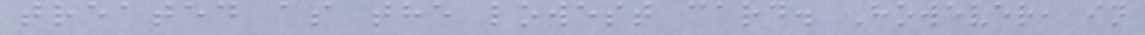treated as the lowest card. However, in
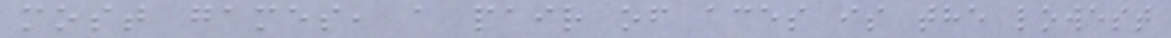most games, a pair of aces is the lowest
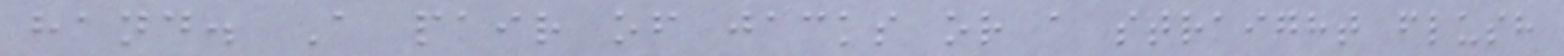hand. A pair of jacks or a straight flush
